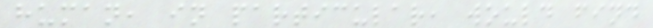human, in particular, would find
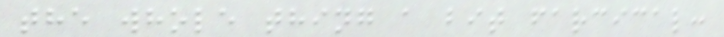the whole thing a bit farcical:
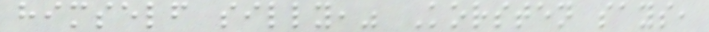himself silly," Korsten says,
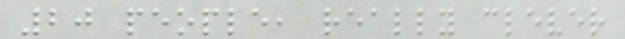20 people, really clever
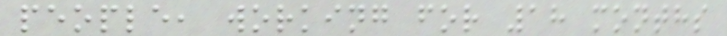people, working for 18 months
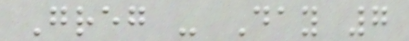Greg - Day 7
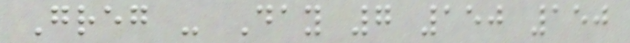Greg - Day 7 150 150
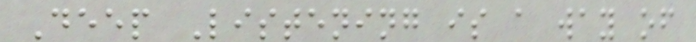Deep Listening is a way of
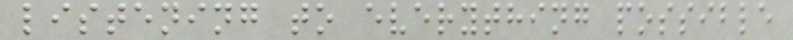listening to everything possible
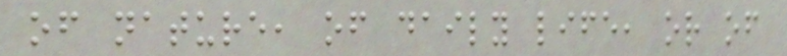of nature, of daily life, or of
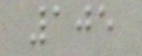105
